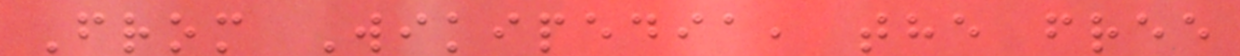From Wikipedia, the free
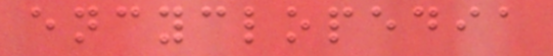encyclopedia
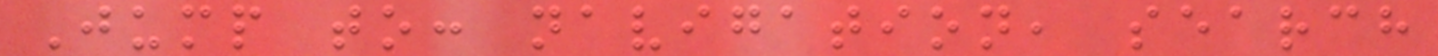Jump to: navigation, search
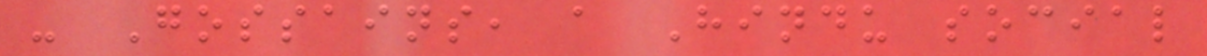- Gossains, a Hindu social
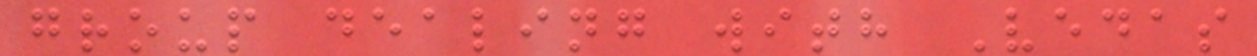group dealing with Vedas
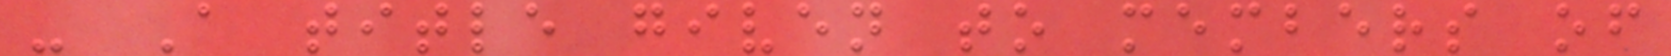- A title given to members of
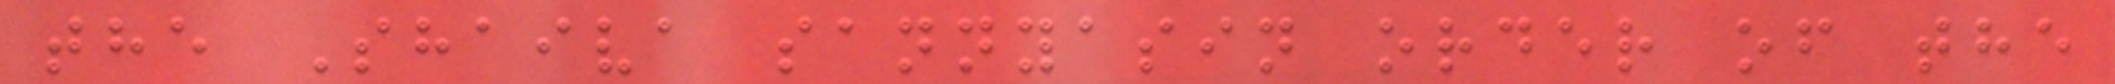the Shaiva sannyasin order of the
